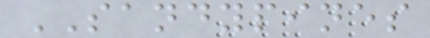SANDYPINES
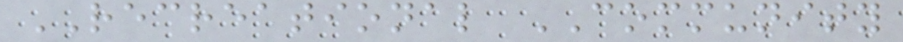RECREATIONAL COMMUNITY
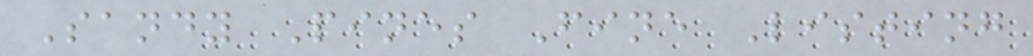Sandy Pines Fine Listing
